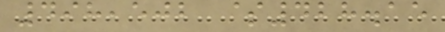498,502 $428.15
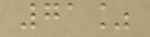71%
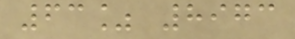63% 8973
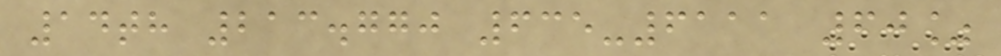14th 213.770 635-6111 60%
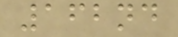162nd
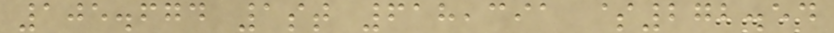105.674 1st 618,391 $272.54
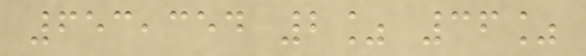653,354 2% 36%
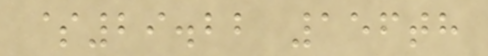$29.22 156th
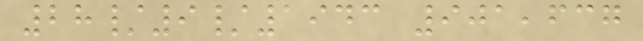28/9/1943 901,637
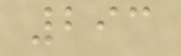293
